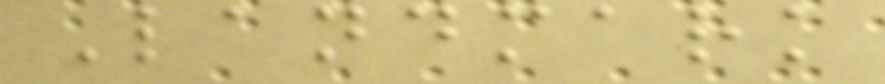Landmark
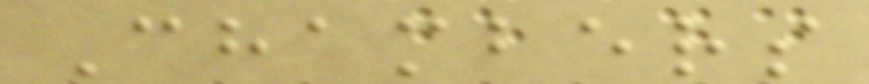Chambers
